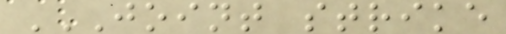JOINT STRIKE
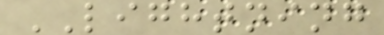LIGHTNING
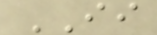II
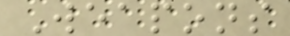Weapons
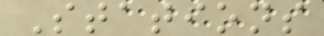Stations
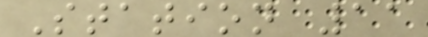Station 11
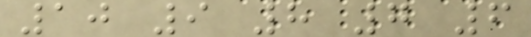10 9 8 7 6
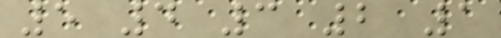5 4 3 2 1
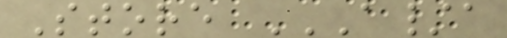Store A/A
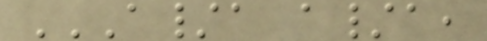A/A A/A,
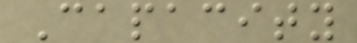Capacity
